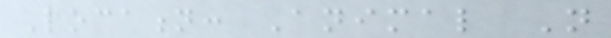Location: Animal Not
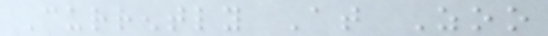Currently At Zoo
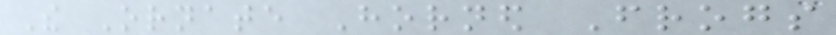The Ornate Horned Frogs
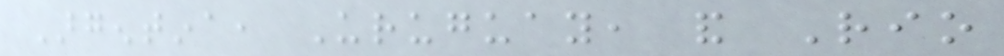Argentina, Uruguay, and Rio
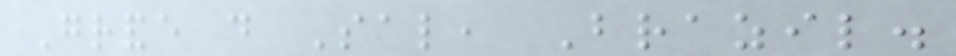Grande do Sal, Brazil.
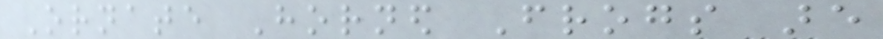Ornate Horned Frogs are
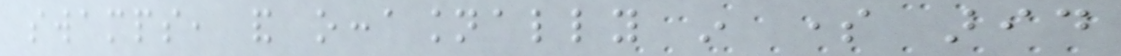swamps, and occasionally in some arid
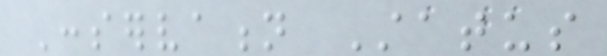Conservation Status
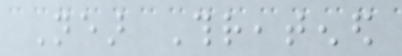Near Threatened
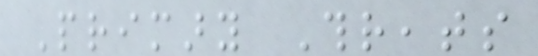Primary Threats
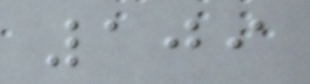109
